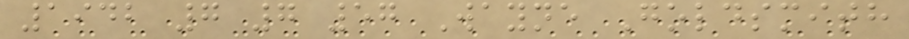1942 7 7 57 Wayne Goldsmith
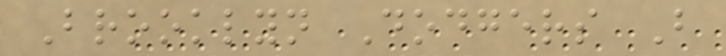Brooklyn Dodgers B
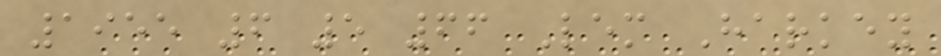1955 6 5 66 Lem Harkey
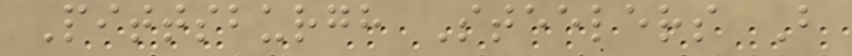Pittsburgh Steelers B
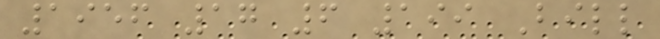1956 17 6 199 Bill
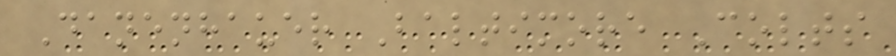Danenhauer Baltimore Colts
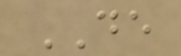DE
